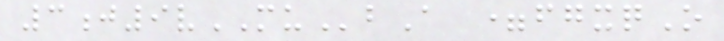3j9vMUbA =fgxqO
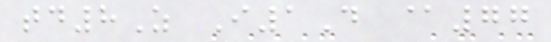td8Z I1D @77
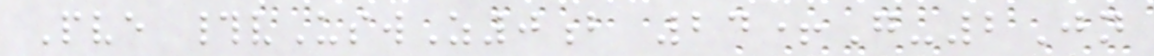Pve #vUswZ0b 24+G-2Jn
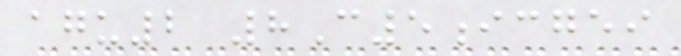agu2 8C5icgei
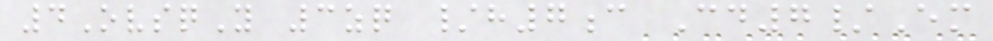4OvsqY 3zq /h7c Cd7/Em
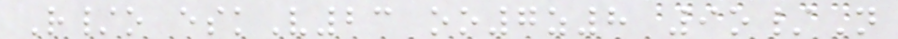R/o eskV23 oo7z8 9o/N
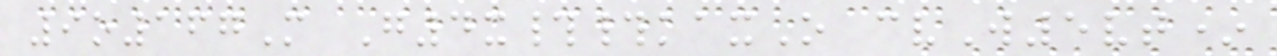9o167M G4x##kaxO cvW5vt*
